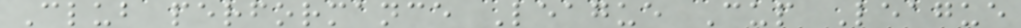Club performance League Cup League
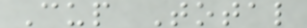Cup Total
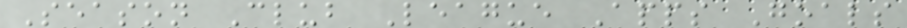Season Club League Apps Goals
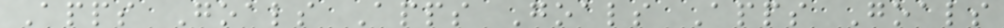Apps Goals Apps Goals Apps Goals
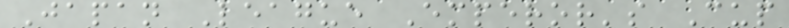Japan League Emperor's Cup
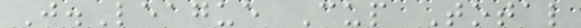J.League Cup Total
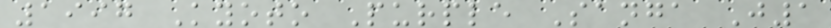1997 Kyoto Purple Sanga J1
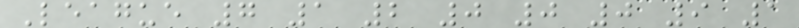League 7 1 2 0 0 0 9 1
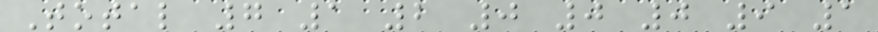Total 7 1 2 0 0 0 9 1
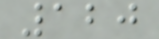120
